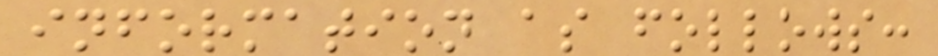information as follows:
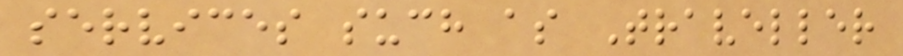services such as Traveller
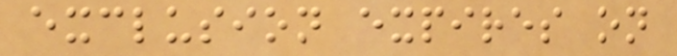exclusion expires on
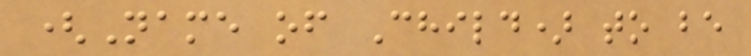(Name of Child) to be
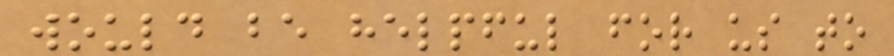would be helpful for us to
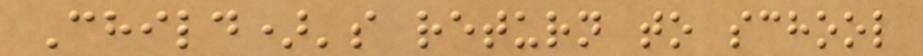Child)'s return to school
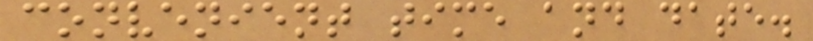convenient time and date.
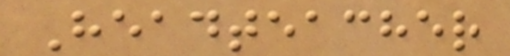Headteacher
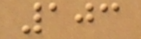103
